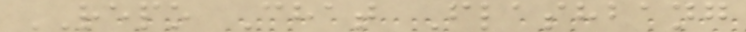REPO Chat Flashbang
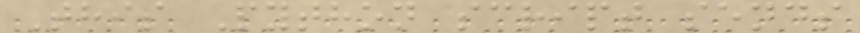This Python script sends
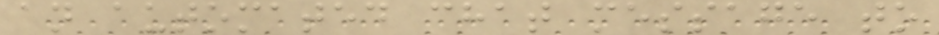an automated chat message to
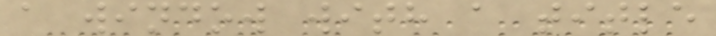a window with a title
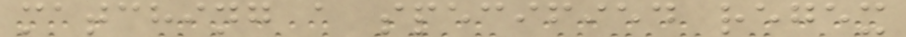matching a specified regex
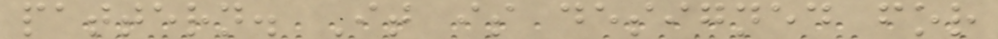pattern. It is designed for
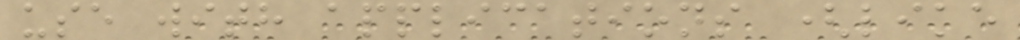use with applications (like
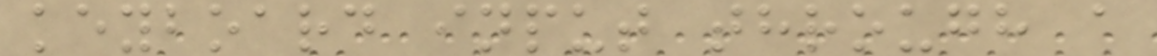keyboard input through a
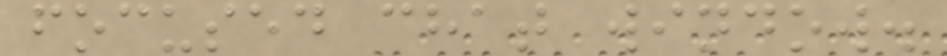focused chat window.
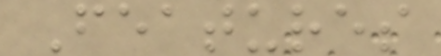Features
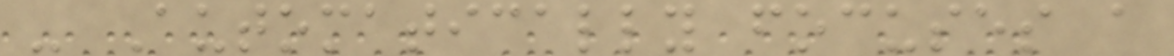- Automatically focuses a
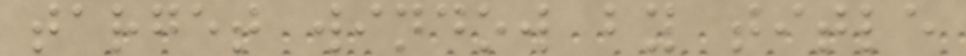target window by title
